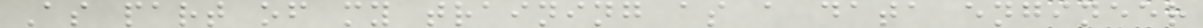As part of my training as a data engineer
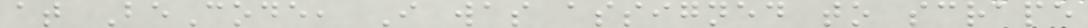at BeCode, I was assigned to scrape
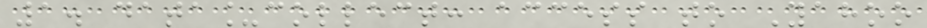1. data_collect: access to Yahoo
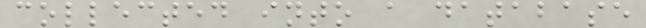collected into a database
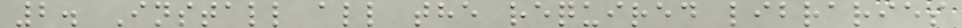2. Install all the required libraries
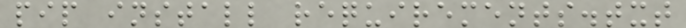pip install requirements.txt
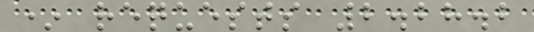* requests 2.28.2
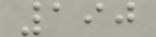190
